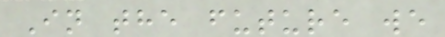In the future we
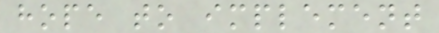hope to implement
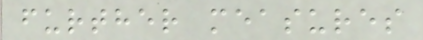further measures
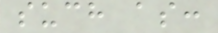such as:
